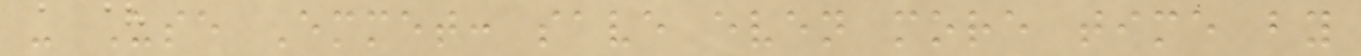- Use Emmet: save even more time by
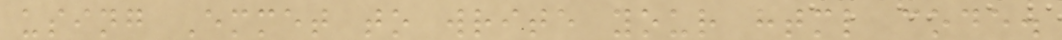using Emmet to write your html code.
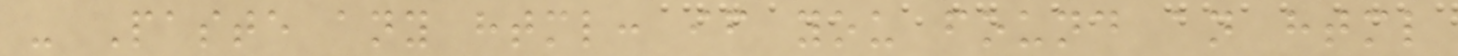- Paste any html: if you found an html
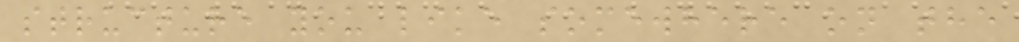structure you like somewhere on the
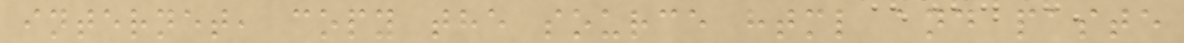internet, copy the source html and paste
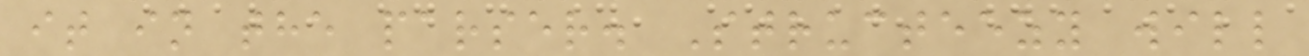it in the parser. Structeezy will
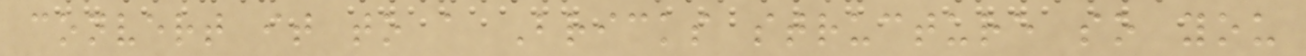convert it to a Bricks structure so you
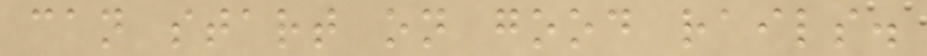can start on good rails.
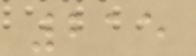215
